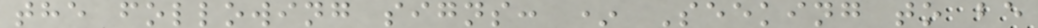the following signs: * Seeking to be
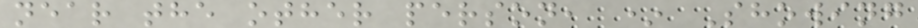near the other person, * Showing
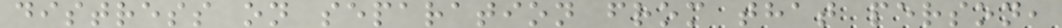distress on separation from that person,
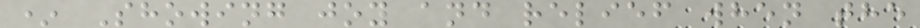* Showing joy and relief when the
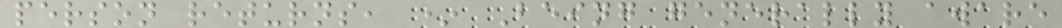person returns, * Being generally aware
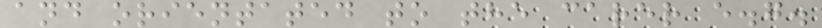and orientated to the carer e.g.
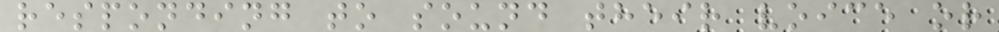responding to sound their voice or
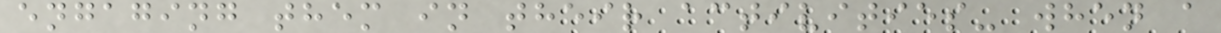engaging them in their activities- when a
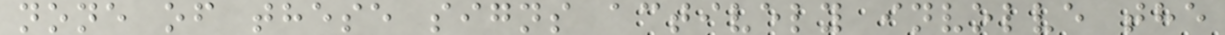none of these signs actively involve the
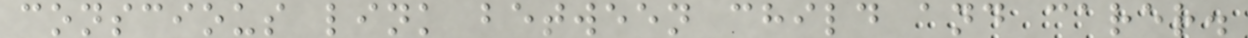conscious link between child and carer.
